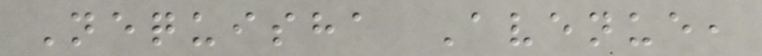Nequisha Avenue,
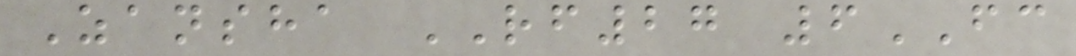Zansha RF27 6FC
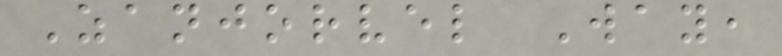Zanjorvel Way,
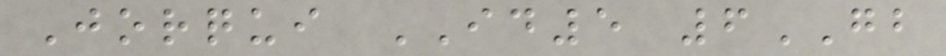Jorqui ID5 6GB
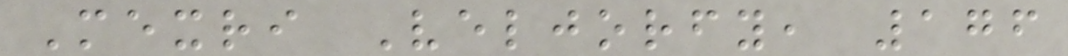Mexri Veljorfy, 176
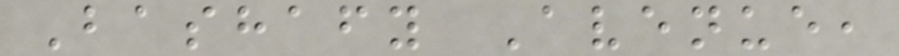Bashafy Avenue,
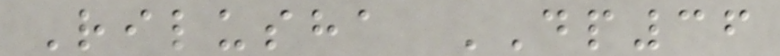Rilusha DP36
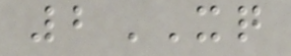2XQ
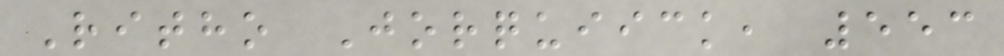Ritho Jorquiick, 553
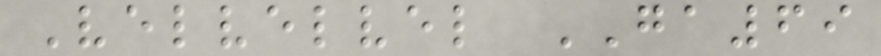Velvelvel GA69
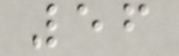56
